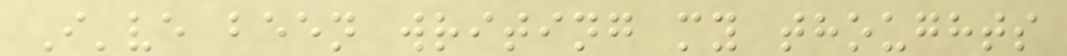I've been writing my thoughts
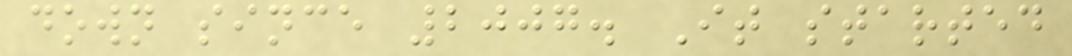down since 2007. It started
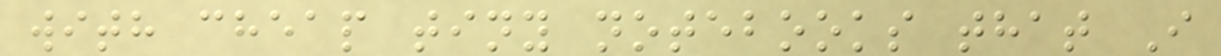with cheap tiny notebooks that I
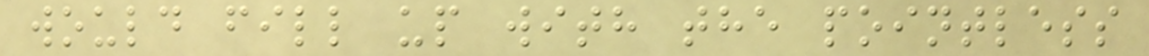would fill up with the pointless
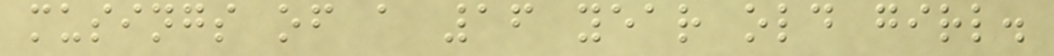musings of a 16 year old girl.
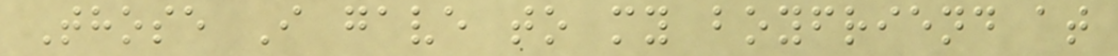Those I gave to my boyfriend at
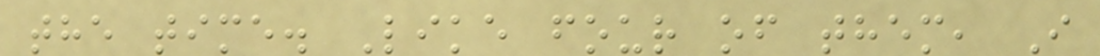the time. Like four of them, I
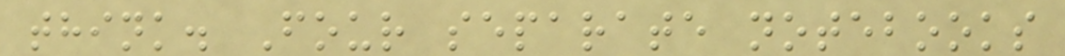think. Four separate notebooks
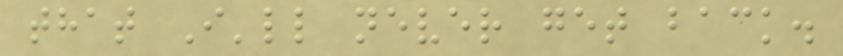that I'll never get back.
